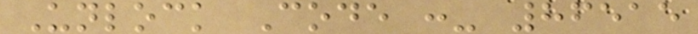Unlock Code :- 86515
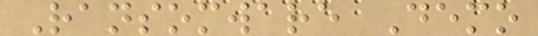Ransomware Demo
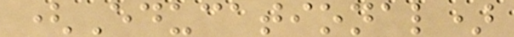(Educational)
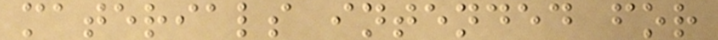materials intended for
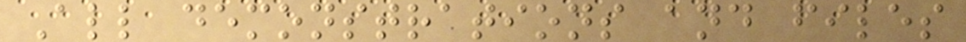All demonstrations and files
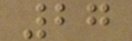27
